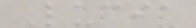Lucia
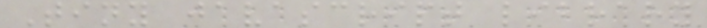Tiny javascript library
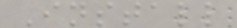Install
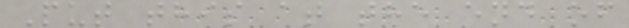Put this at the end of
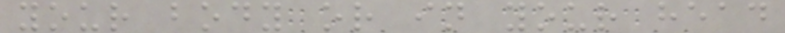your body or in your head
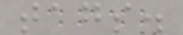tags.
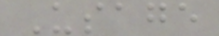Usage
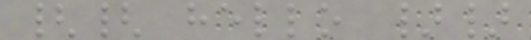{{ hello }}
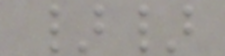}}
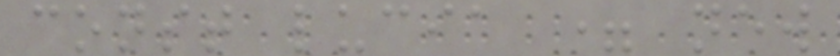const lucia = new
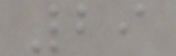29
